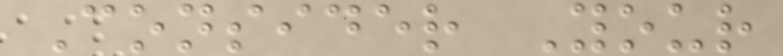Consider Your
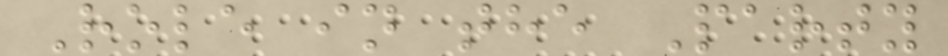Role in the Party
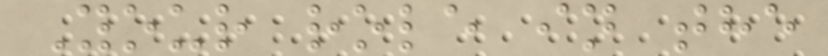Your role in the
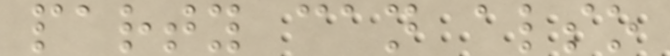party can also
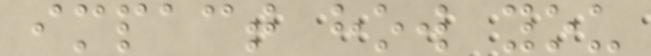impact how you
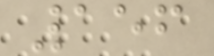156
